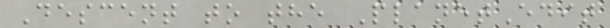Descent to the PlanetEdit
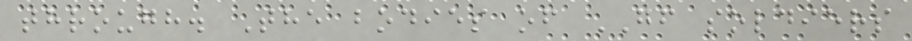through. The bodies of GF soldiers
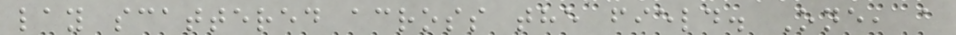lay scattered across the field. One, a
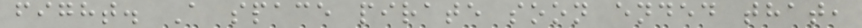fight. A space pirate soon ended that,
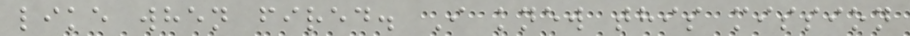like when fired. I knew this mission
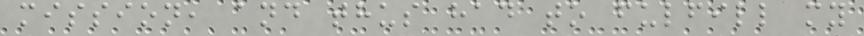mission, and thus had to fulfill my
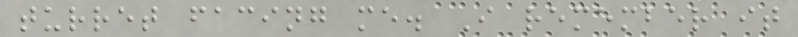turret facing me. I remember it
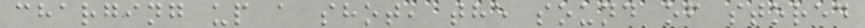charging up a shot, the sound of stored
